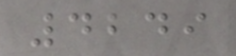4249
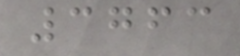3763
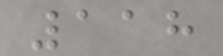118
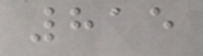815
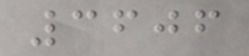3606
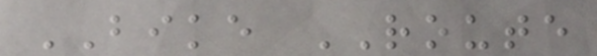BIKE ROUTE
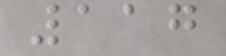117
